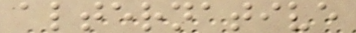alternative
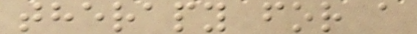therapy for a
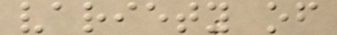variety of
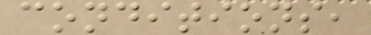conditions,
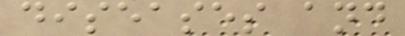diseases and
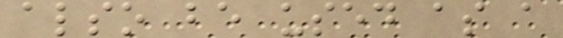also be used as a
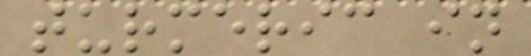turmeric in
